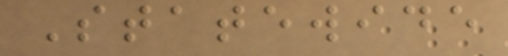Statewide
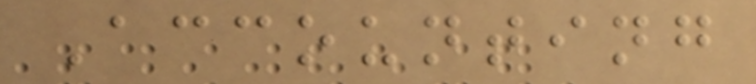Accounting
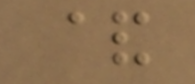&
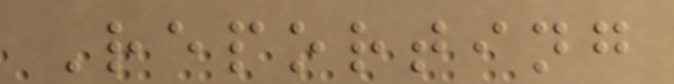Reporting
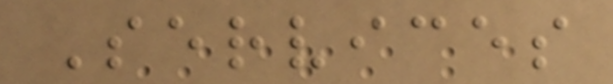Services
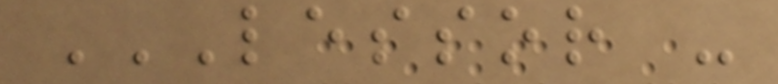LESSOR -
